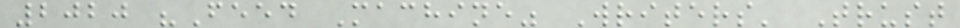2020 "Feed Machine" Writers' Trust
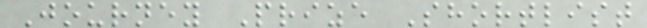Journey Prize Shortlist
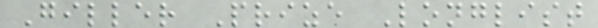Giller Prize Longlist
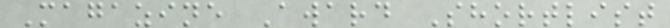Magazine Award Shortlist
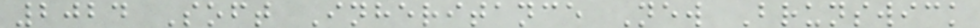2024 Soft Inheritance New Brunswick
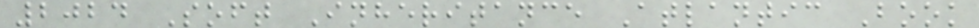2024 Soft Inheritance Atlantic Book
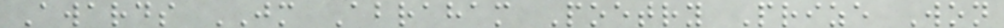Awards JM Abraham Poetry Prize Won
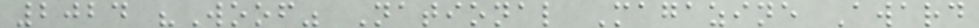2024 "Woof" National Magazine Award
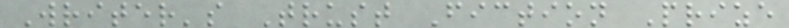Writer's Trust Fiction Prize
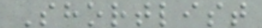Shortlist
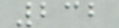232
